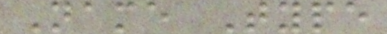Name Type
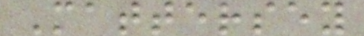Mattersey
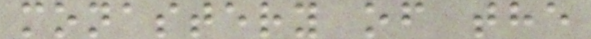monastery of the
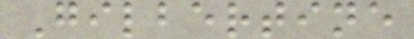Gilbertine
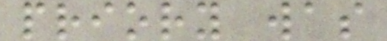priory was
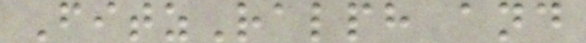FitzRalph and
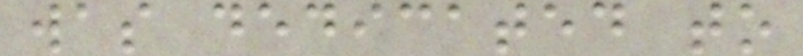was dedicated to
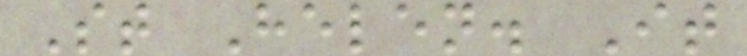St Helen. It
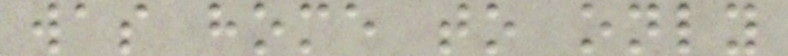was home to only
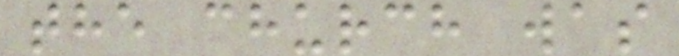the church was
